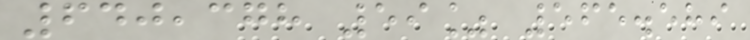640,378 59% 565.589
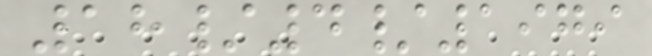18/4/1979
